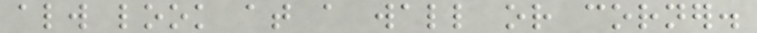always look at a wall or corner.
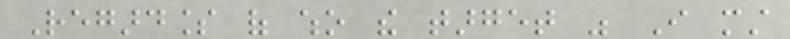Regardless of who the target was I must
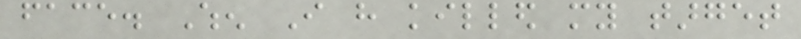face. When I have killed my target
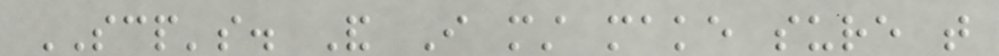SCP's. And I must make sure that
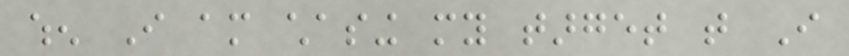when I am chasing my target that I
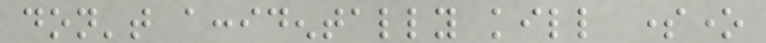don't accidentally kill someone
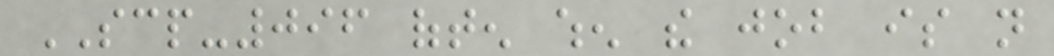SCP-096 often when the job is not
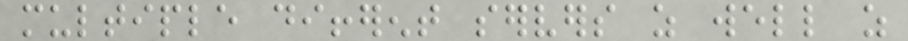multiple different servers as well as
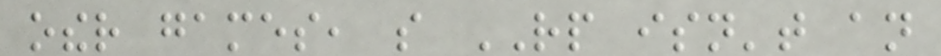other games, so RP isn't an
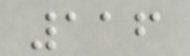116
